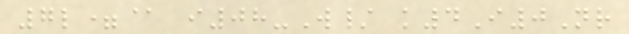7l=@ i08-W/ k4I0Nr
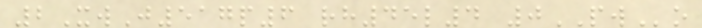2XwJ517p6 rh45l4 0PWo
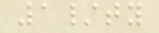1/ty
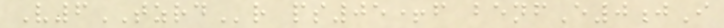V6TZRDr ps05+f benfE0jI
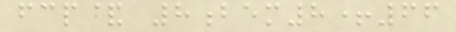fcp& 8bem8+66
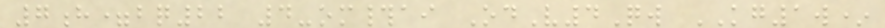7h=bq22 4-om#ai OdV4Qw KG1w*
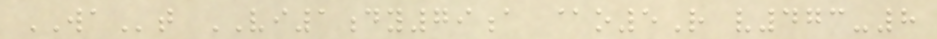WAt VI1dy79a @o5R v473-8
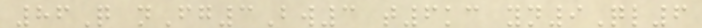86Q nFg3Bw3 t6kc yn9Ql6
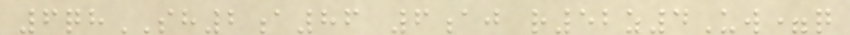6qhSH2a86 6aj r52z4Uw=q
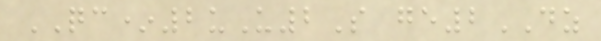QC*2uU2S ge2DZ
